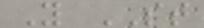Y ST
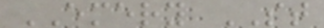EMERY ST
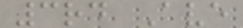3rd Ave
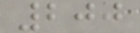200
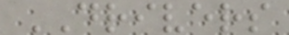DRIVERS
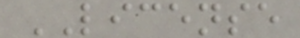LICENSE
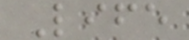Life
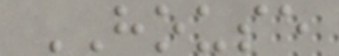HOUSE
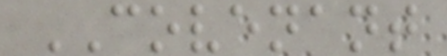COVENANT
